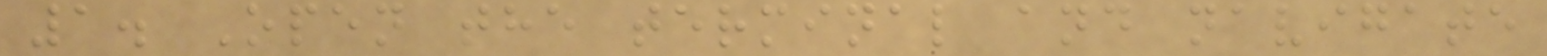1. Open the terminal and navigate
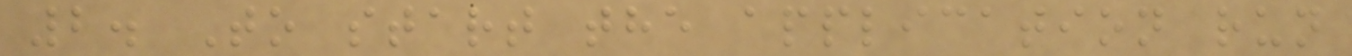2. To start the application run
